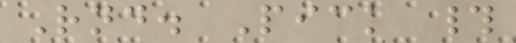Rnd. Pick #
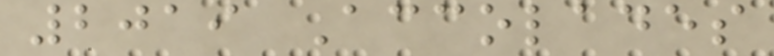2019 Accolades
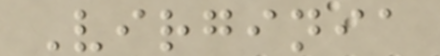Virginia
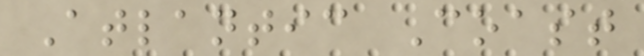Atlantic Coast
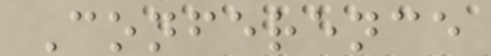Conference
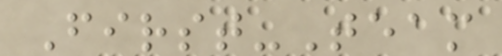First-Team
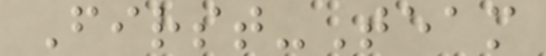First-Team
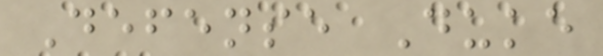Defense Duke
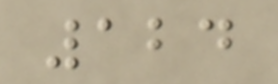124
